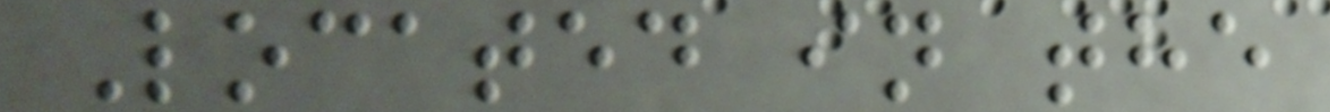Located in the
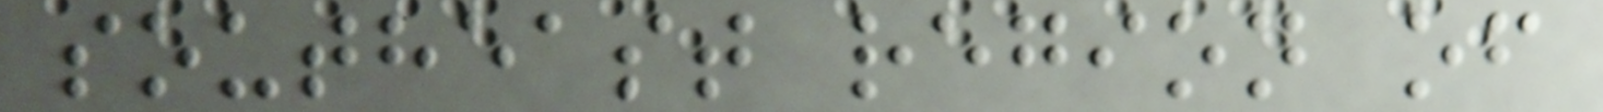southeast region of
